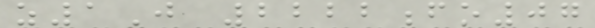z1J 2222fo07
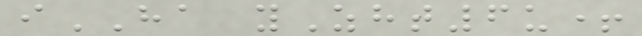iHA yZht6u+
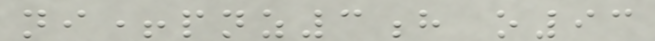ni+pnz3h o93
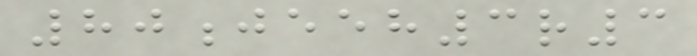80jeeh3r3
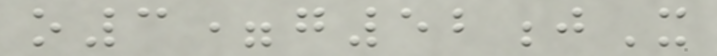o3=g52jX
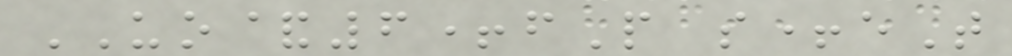UO&6+fP s+eT
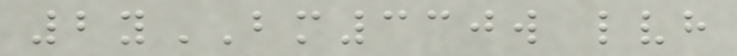2yBM330w lvh
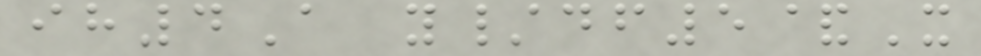ih4A y/df5&X
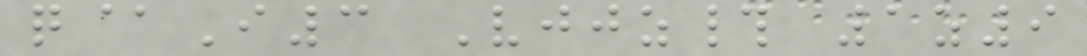q@I3 Vjjz# 1z9
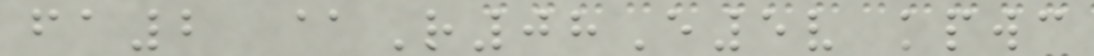fa2 @R08E5v kpwc
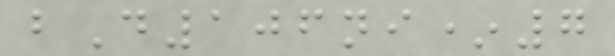bD106ni*7
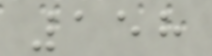158
